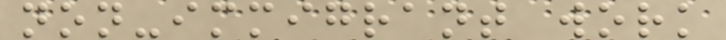non-immigrant work
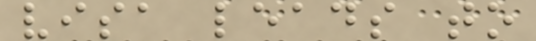visa leads to
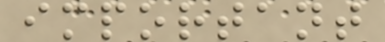important
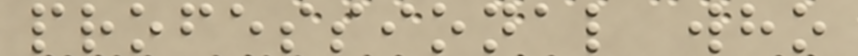professional who
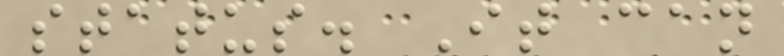status. It can
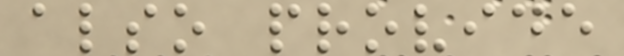also provide
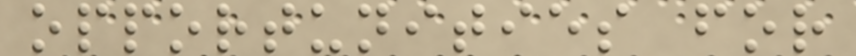opportunities for
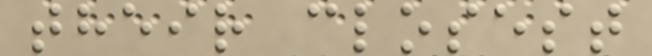their closest
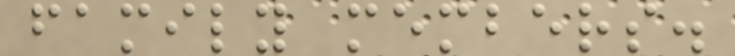family members.
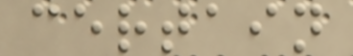certain
